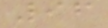96
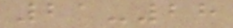21-28
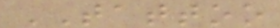TATTOO
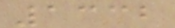1332
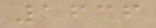1636
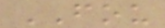FOU
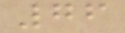76
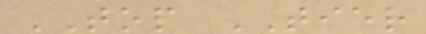TOP TIER
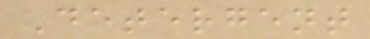Detergent
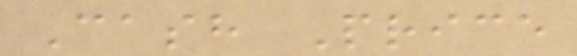Cash Price
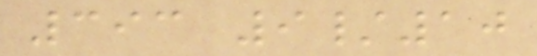393 9/10
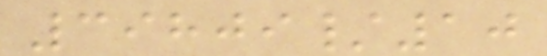39809/10
